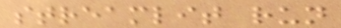streamlit run
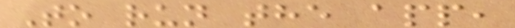To run the app,
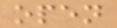open
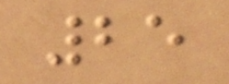25
